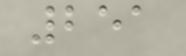251
